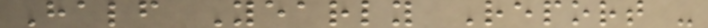Half Yearly Report -
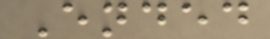Ended
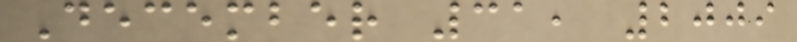December 31, 2009
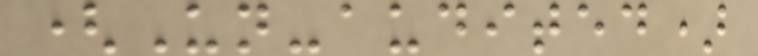(Un-audited)
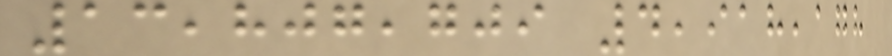13,807,709 4,918,178
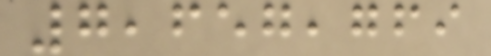7,657,769
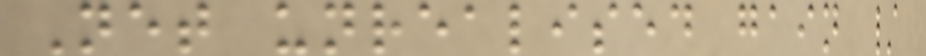Net unrealised gain /
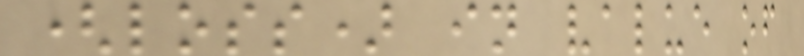(loss) in value of
